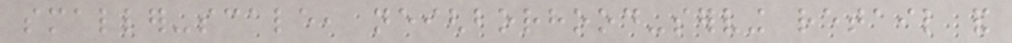smaller-scale, neighborhood-serving retail and
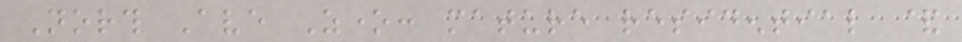North Ave Zone: mature residential &
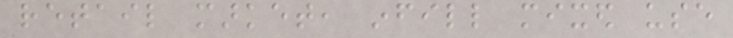retail market, infill mixed use
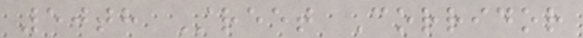50th Street Corridor
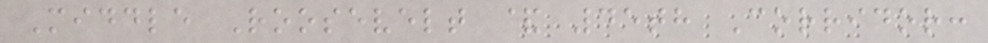Middle Roosevelt & 45th Corridor:
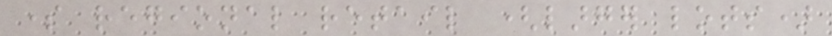some regional retail (larger lots)
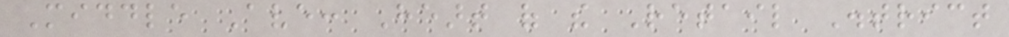Middle Ave: Heart of the Retail District
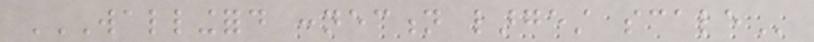WALLINGFORD CONNECTION LARGEST SCALE
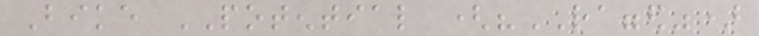Bike POTENTIAL ("RAGGED")
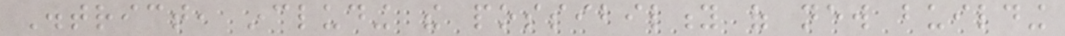District, including the possibility of new building
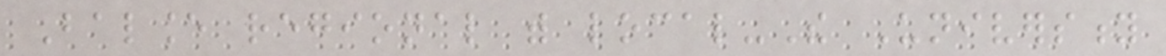Balance regional with local-The University
